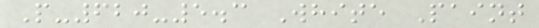P-620-5.3 White Paint
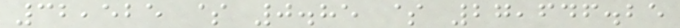32,525 $ 0.85 $ 27,646.25
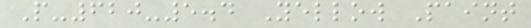P-620-5.4 Yellow Paint
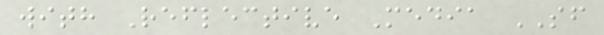with Reflective Media SF
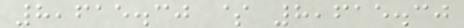8,615.30 $ 8,615.30
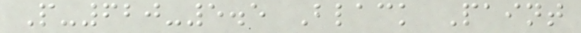P-620-5.5 Black Paint
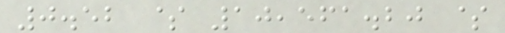0.52 $ 10,561.20 $
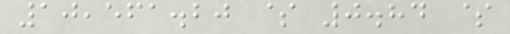10,561.20 $ 0.84 $
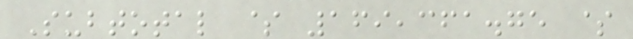Subtotal $ 169,361.75 $
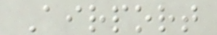Airport
